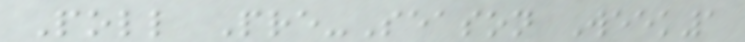Poll Pre-Season Week1
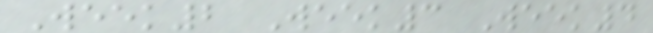Week2 Week3 Week4
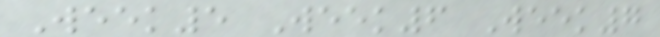Week5 Week6 Week7
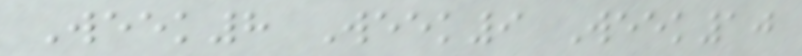Week8 Week9 Week10
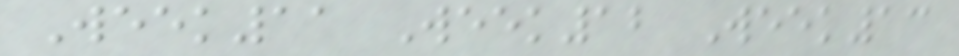Week11 Week12 Week13
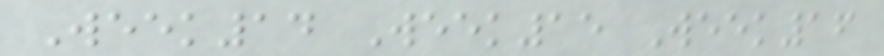Week14 Week15 Week16
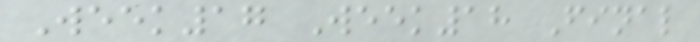Week17 Week18 Final
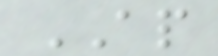AP
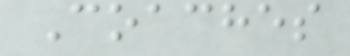Coaches
